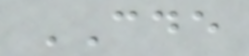CDE
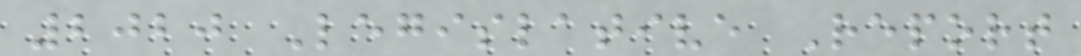2020 Legislative Report
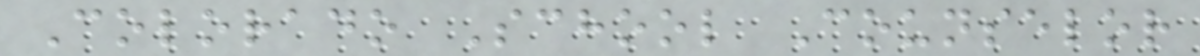Colorado School Counselor
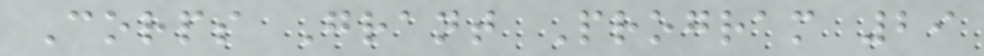Corps Grant Program 29
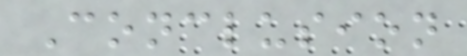Conclusion
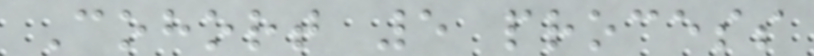Cohort 5 process
